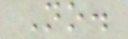No.
